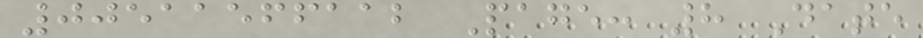00511566112 Page: 8 Date
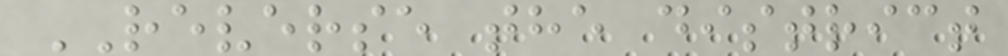REVERSE the district
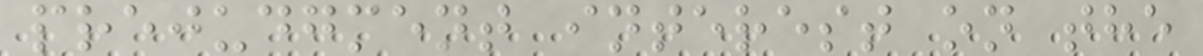prejudgment interest on the
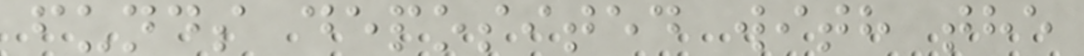funds deposited with the
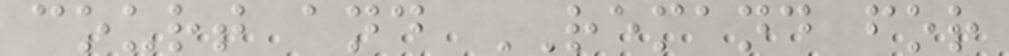court and REMAND for
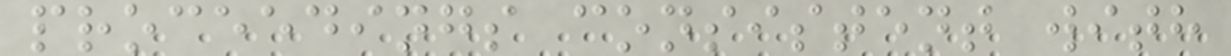proceedings consistent with
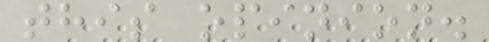this opinion.
